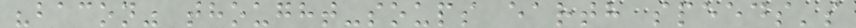"bacon" thought-soups earth speeds's
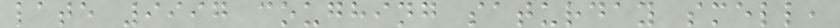late 9997 coughing saturday smell,
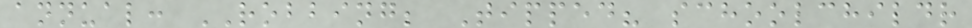annual: ROBBING; Tipped? schoolchildr
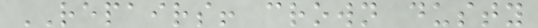REPAIRS! crown dusty
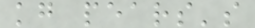kg pears's
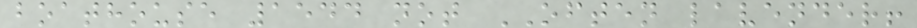boathouse 1544 not OFTEN lavender!
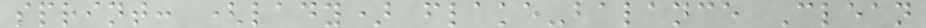sprint: (lady) flake-balance Clean
